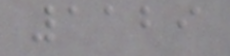1129
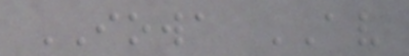IOWA AV
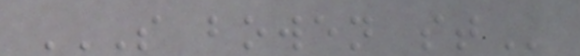S BOWEN ST
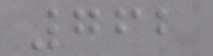762
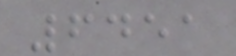6451
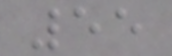55
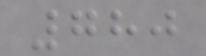780
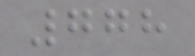778
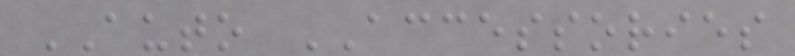AUTO ACCESSORIES
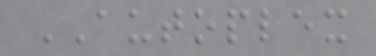AUTOPLEX
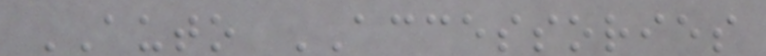AUTO ACCESSORIES
